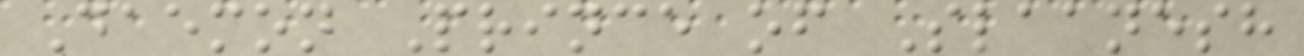Daemon Prince of Slaanesh
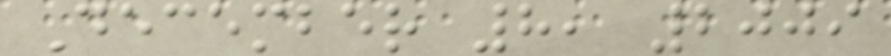December 8, 2009
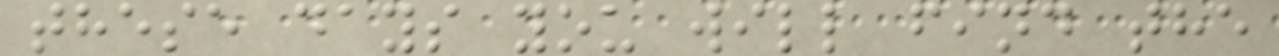these days you will find the
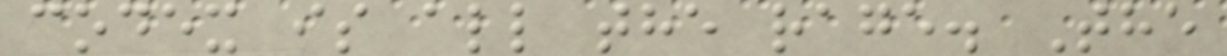codex is all the rage. The
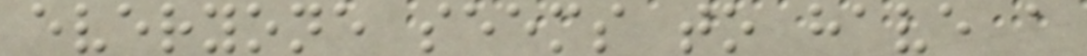everyone seems to have a
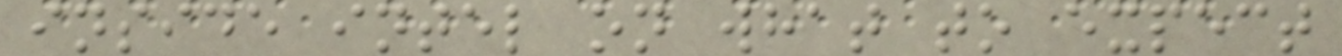inside intel on what to expect
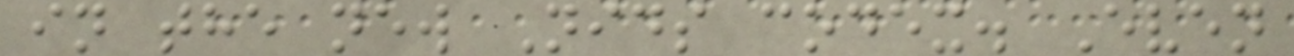in the new Nids codex. Even
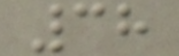38
